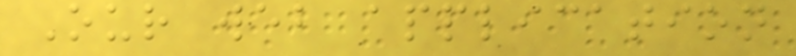Our web application
